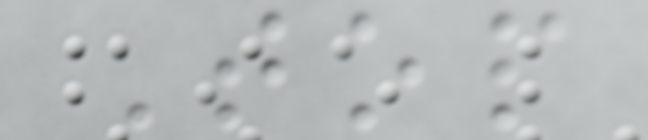Top
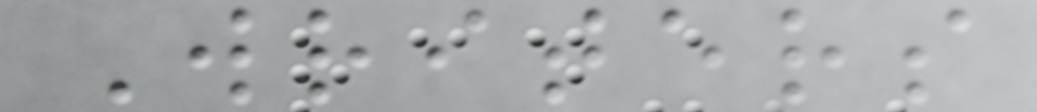Writers
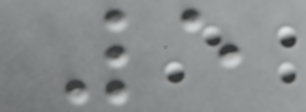5
